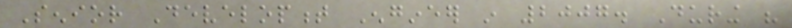Senior Development Engineer in 2007. During his
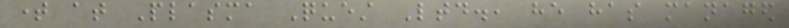time at Plasma Quest Ltd., he has managed
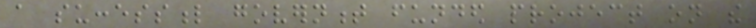a successful government funded project on the
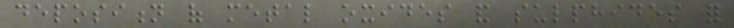deposition of metal oxides and sulphides for
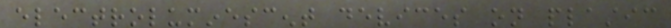electroluminescent devices on plastic
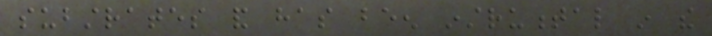substrates and has been instrumental in the
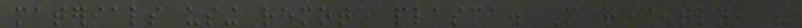materials using remote plasma. More recently, his
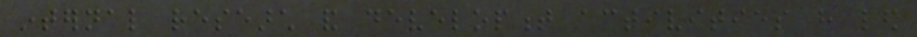internal research and development activities have led
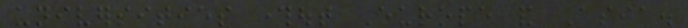universities throughout Europe and Asia.
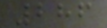286
